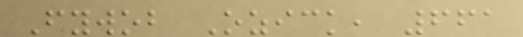Fywob Ozick, 661
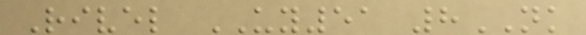Rivel UY51 8NK
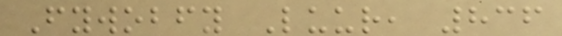Fywobfy Luur, 836
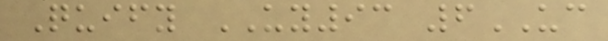Quify UY93 6UC
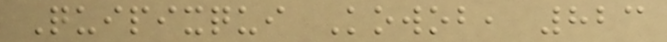Quipixqui Kowob, 823
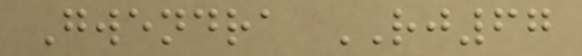Gwendra RJ67
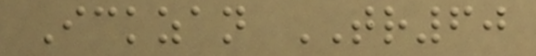Ickzan TR60
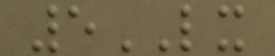5LX
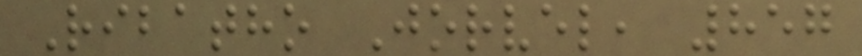Ribatho Jorvel, 857
